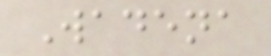Wadena
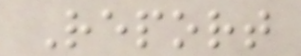Report
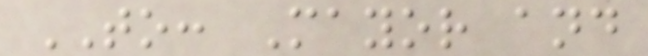TO: Mayor and
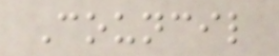Council
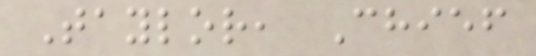Taylor, Chief
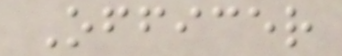Officer
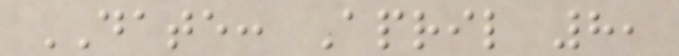DATE: April 8,
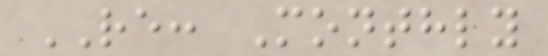RE: Monthly
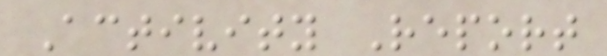Activity Report
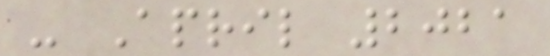- April 2021
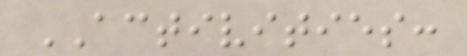ACTIVITIES:
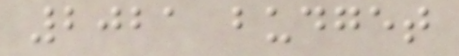2021 budget
